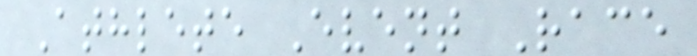Athlete Event Race
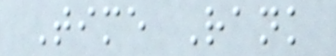Time Rank
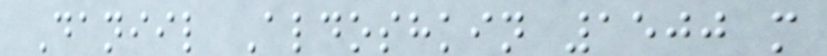Daniil Aldoshkin 1500 m
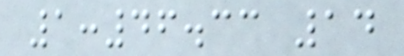1:46.33 14
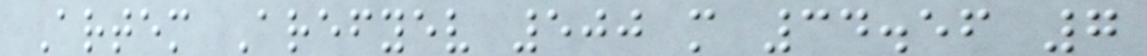Artem Arefyev 500 m 34.56 7
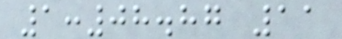1:08.87 11
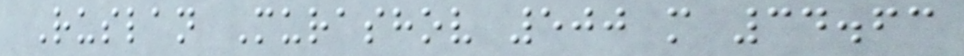Ruslan Murashov 500 m 34.63
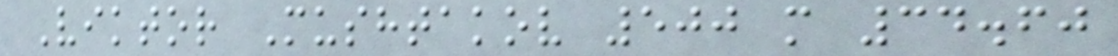Viktor Mushtakov 500 m 34.60
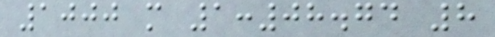1000 m 1:08.74 8
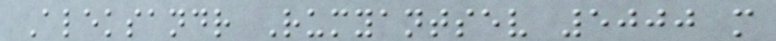Aleksandr Rumyantsev 5000 m
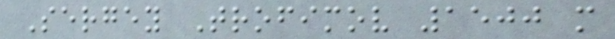Sergey Trofimov 1500 m
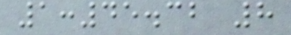1:45.32 8
